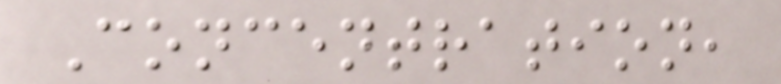Concentration,
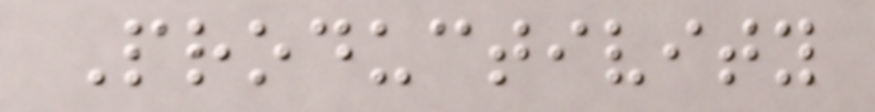Productivity
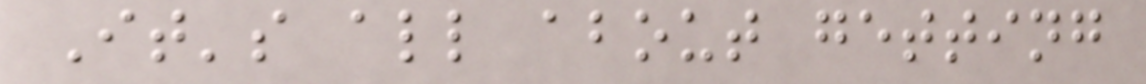It's all about getting
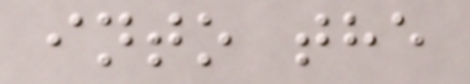into the
